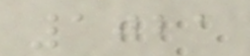1021
